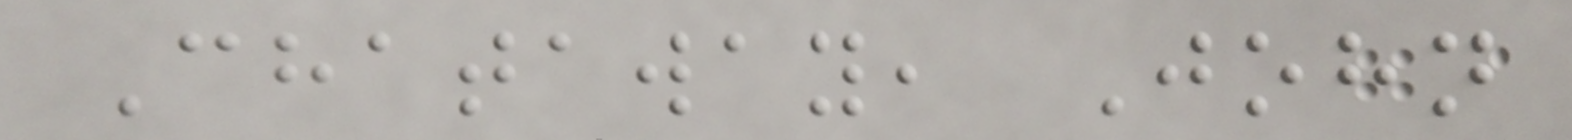Chataway, John
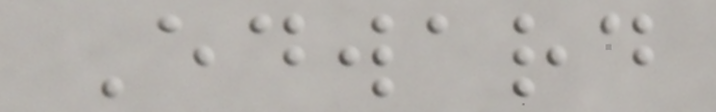Edward
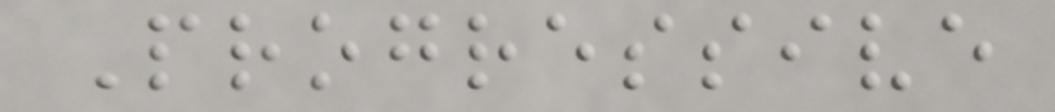Progressive
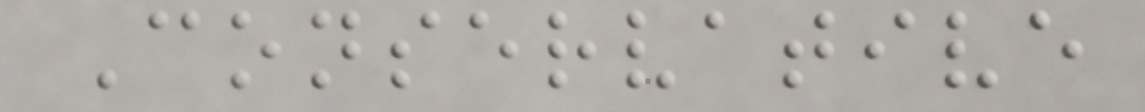Conservative
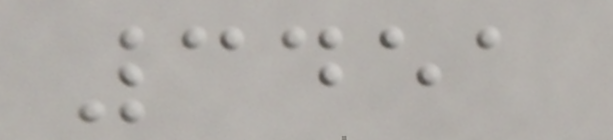3451
